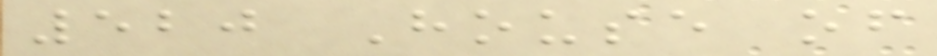520 House of
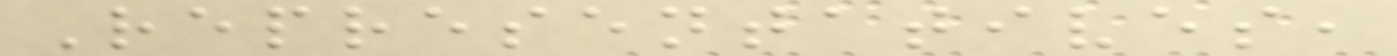Representatives,
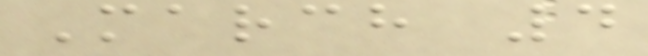March 4
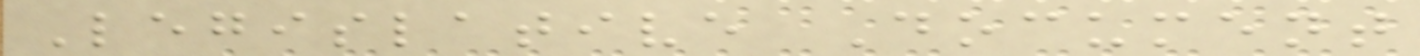Legislative Document
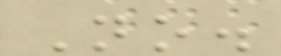No.
